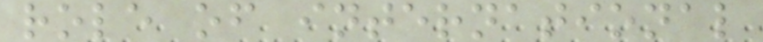role of international
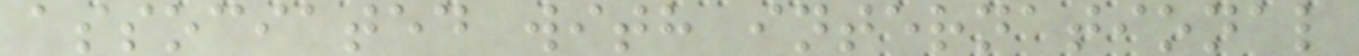associated with international
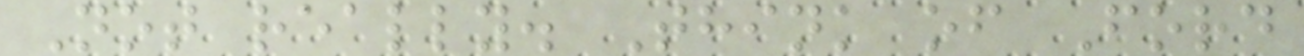Not really. Think of Ford
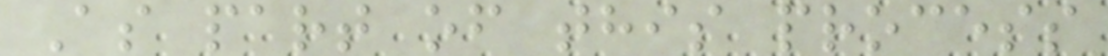As part of this process
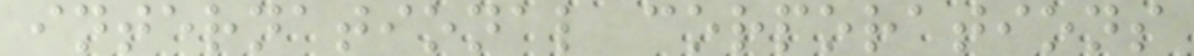international corporations
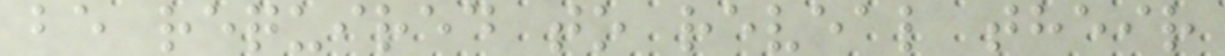be required to reveal their
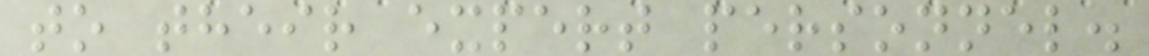to their expert personnel.
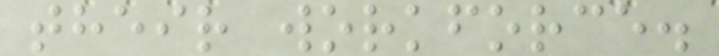their workforce.
